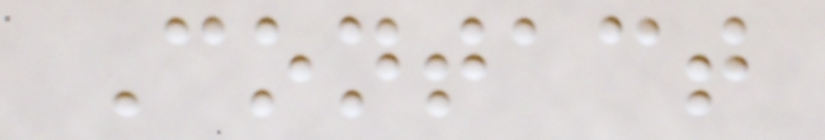Contact
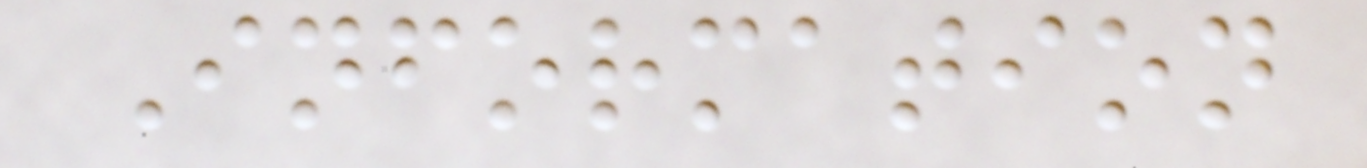Information
